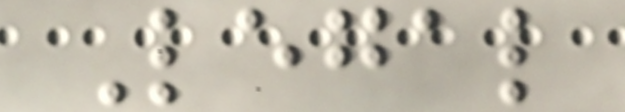Legal
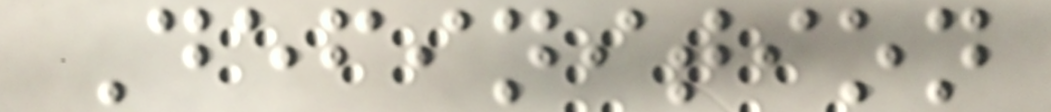Definition
